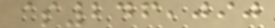$246,090
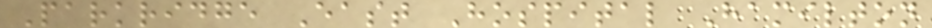Parkridge East Hospital Hamilton
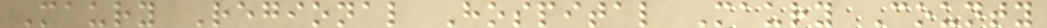Maury Regional Hospital Maury County
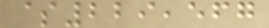$229,567
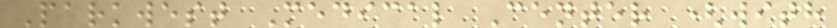Parkwest Medical Center (with
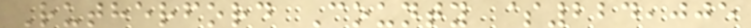Rutherford County $224,005
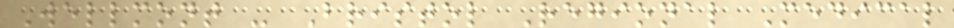Wellmont - Bristol Regional Medical
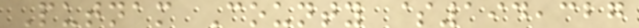Putnam County $194,327
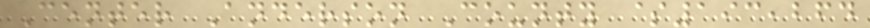Center Anderson County $193,264
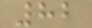82
